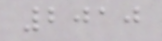2010
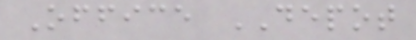Office DEPOT
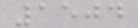1504
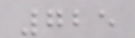725
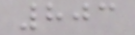803
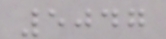5047
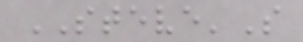STEVE'S
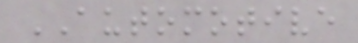AUTOMOTIVE
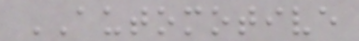AUTOMOTIVE
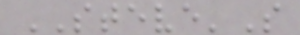STEVE'S
